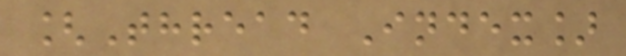[Thread Index]
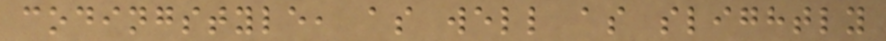codingstyle, as well as slightly
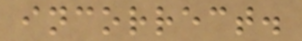incorrect.
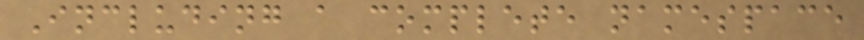Including a complete namespace
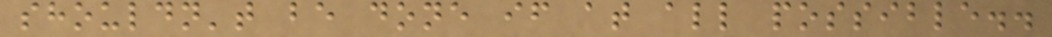shouldn't be done if at all possible..
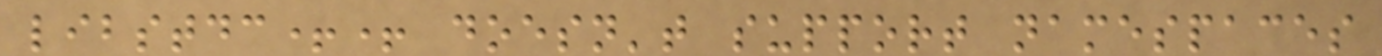libstdc++ doesn't support namespaces
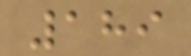189
